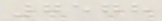7578
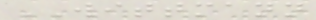WITTMANN
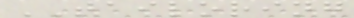TAILORING
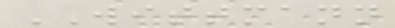WITTMANN
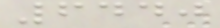6440
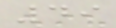49
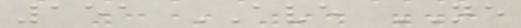151 AVE NE
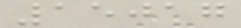15017
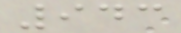943
